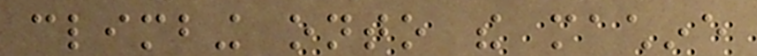climbing onto the machine
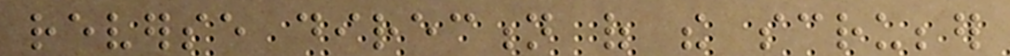reverse direction of the scrubber
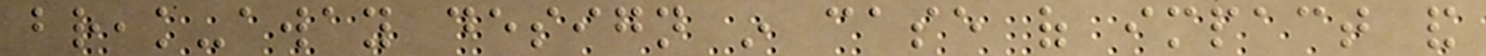break-away design in case of impact and
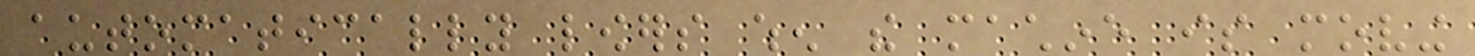automatically lowers when the machine is moving
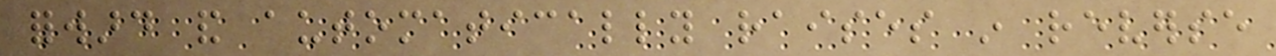forward and automatically raises in reverse
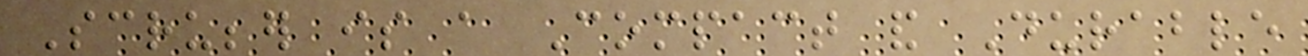Scrubber is a Compact and Durable
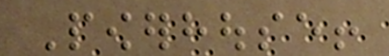Powerhouse!
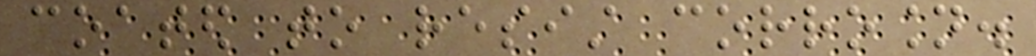coated to resist corrosion.
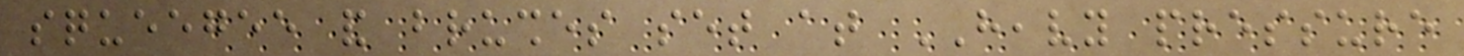squeegee and brushes set at HEAVY pressure
